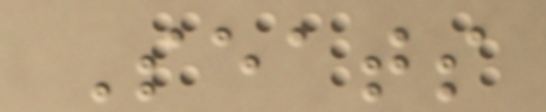Seats
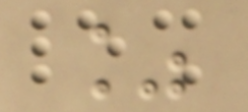%
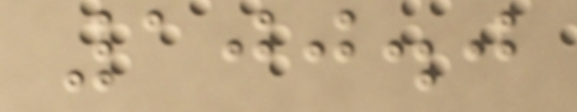100.0
